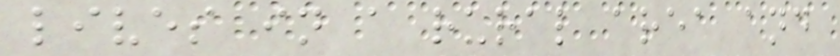lives in a rural area and
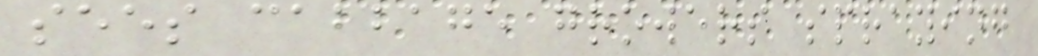sees cabbage growers spraying
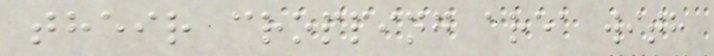their cropping area with
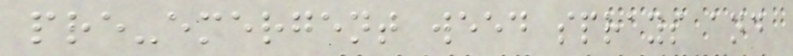pre-emergent weed sprays and
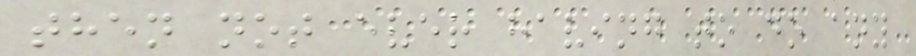then not ever having to do any
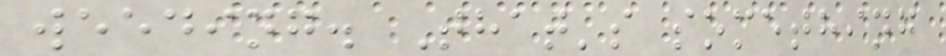weeding. That's something
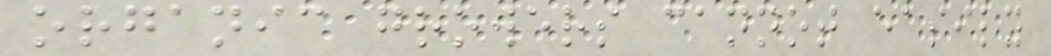organic growers cannot easily
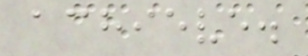achieve.
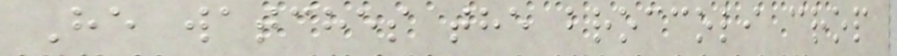He watches the broccoli crop
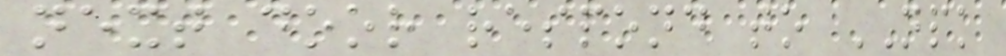next door respond to NPK
